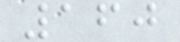160
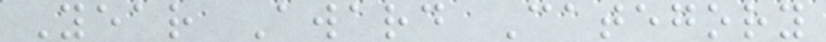Year Award Category
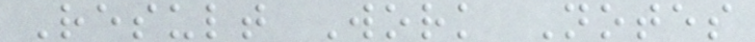Result Work Notes
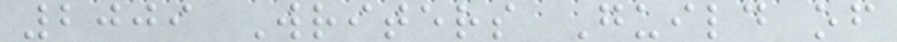2009 Writers Guild of
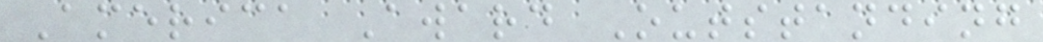America Award Outstanding
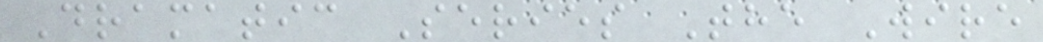Dramatic Series The Wire
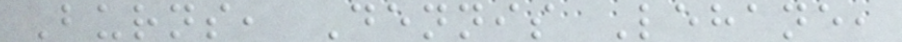Burns, Dennis Lehane,
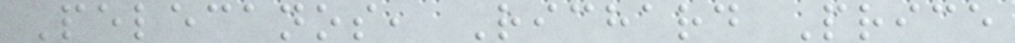Pelecanos, Richard Price
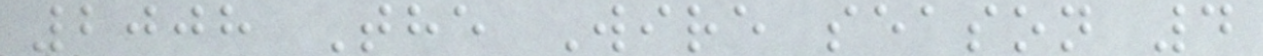2008 The Wire season 4
